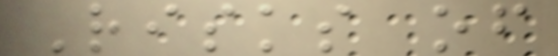Risks of
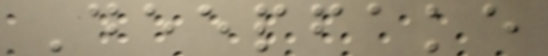Deepfake
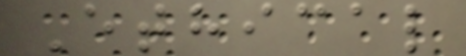Ethical
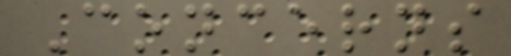Concerns
